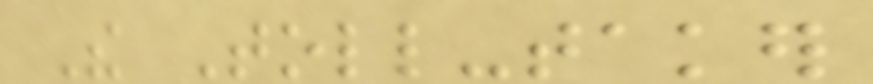The Toll-taker
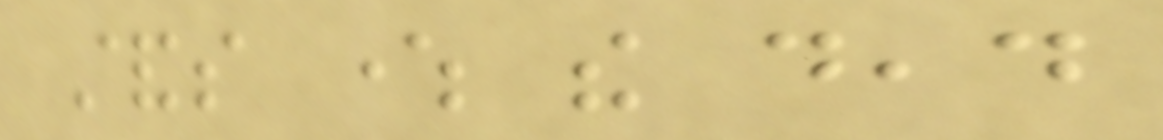stands where the dead
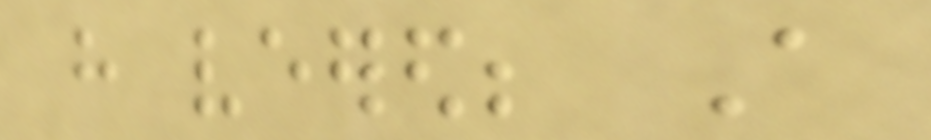have veered; A
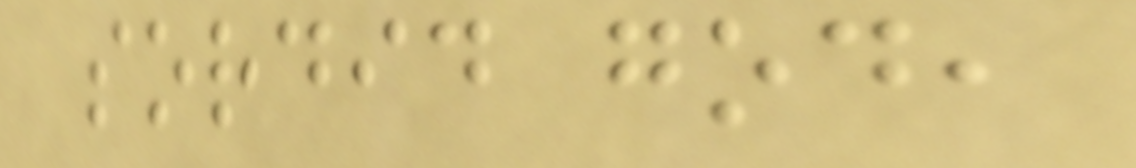sordid god,
